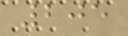205
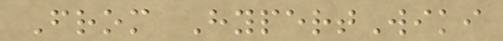From HypertWiki
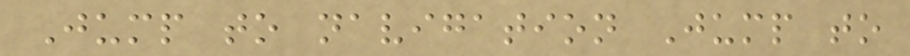Jump to navigation Jump to
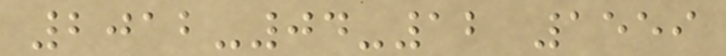2012-04-12 1559
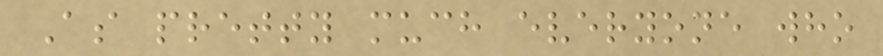As pretty much everyone who
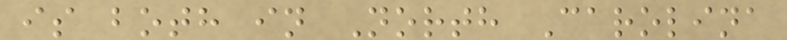is both in North Carolina
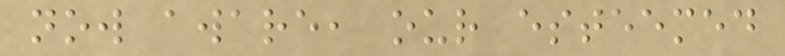now aware, our esteemed
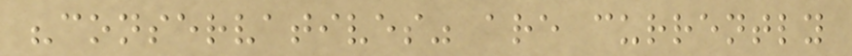"conservatives" are currently
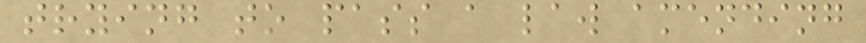trying to pass a law amending
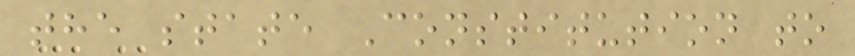the state Constitution to
